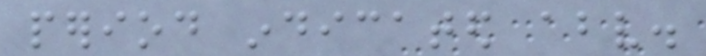period indicated above.
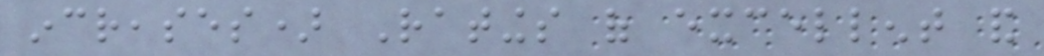increases) Ratings of excellent and
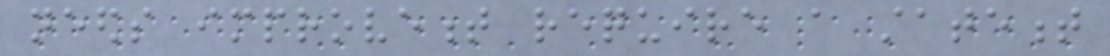needs improvement require a statement
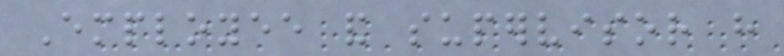Employee and supervisor have
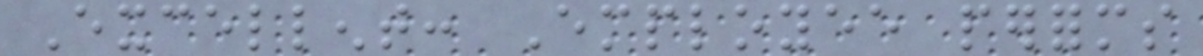Excellent: Employee performs
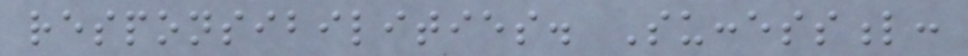responsibilities. Successful:
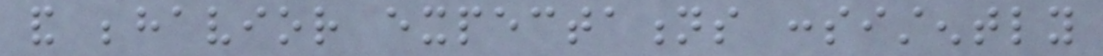and behavior expectations consistently
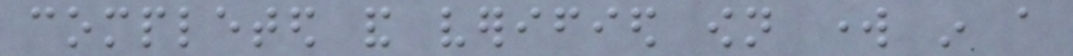completed and verified own work in a
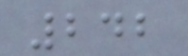242
